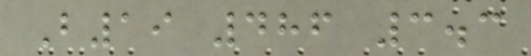B19 486 3.3
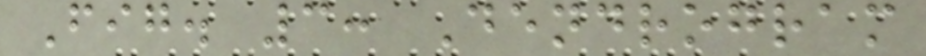Fig. 3: Dendrogram
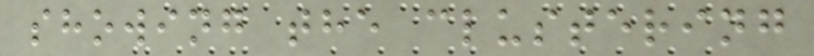showing the clustering
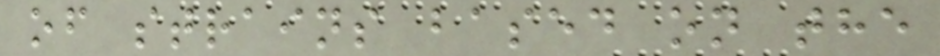of strains based on the
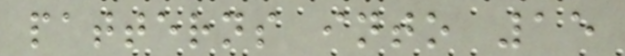patterns into 15
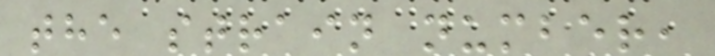the strain number,
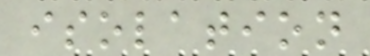isolation
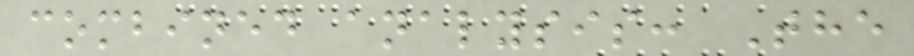combined analysis: The
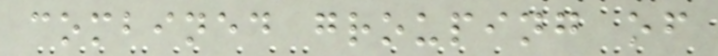combined grouping of
